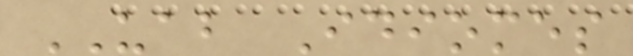UAB Idiomes
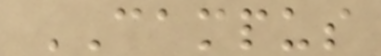CAMPUS
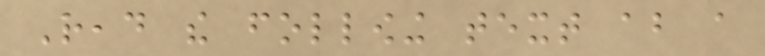Read the following text about a
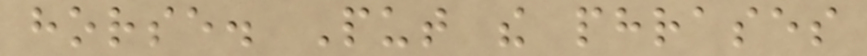horse. Put the phrases
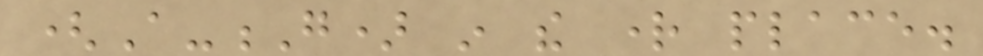(A-G) in the right place.
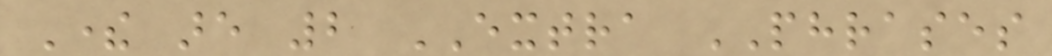There are 2 EXTRA PHRASES
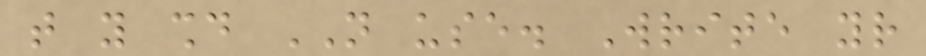that you should NOT use. Write your
